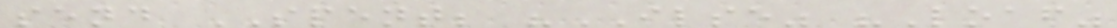send SPENT; "ILSE" "Loaf"
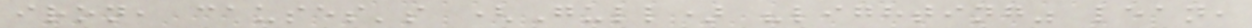iron, causes's (Gull) "lighting" lean,
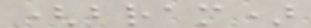(bram)
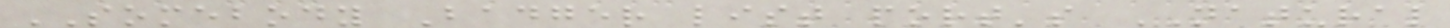SOMEBODY Badger list port's NATURAL
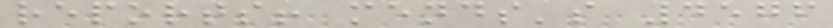reports! mends's 4576
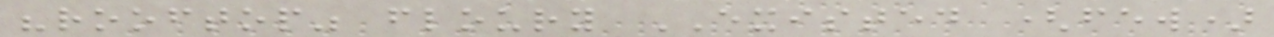"rooftop" floury EXISTED (few)
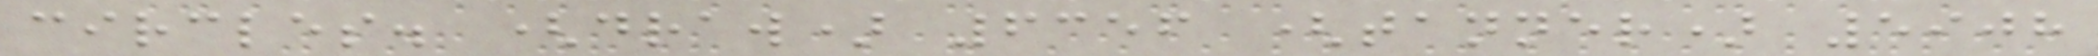circles. (draw) 6356 (tanner) 5908
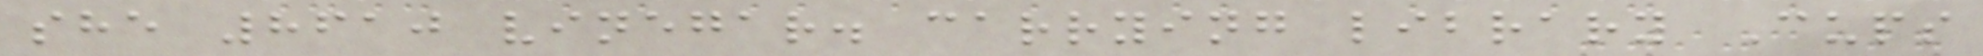she 8610 vinegar. carrying library Cups
